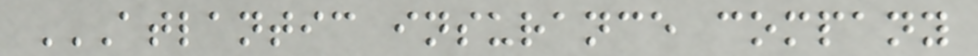ATLANTIC INSURANCE COMPANY
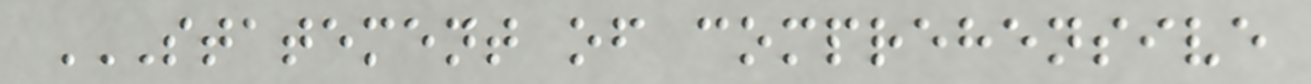STATEMENT OF COMPREHENSIVE
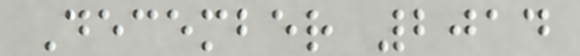December 2014
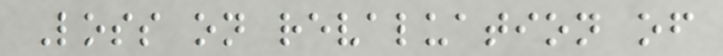Loss on revaluation of
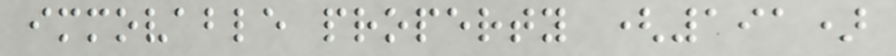immovable property (191)
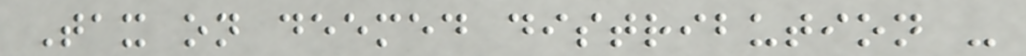Tax on deemed distribution -
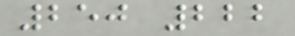250 222
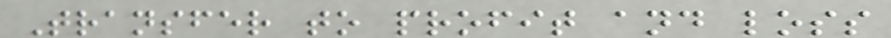Transfer to profit and loss
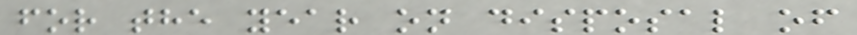for the year on disposal of
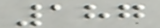187
